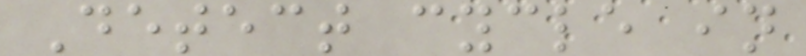Detect cycle in
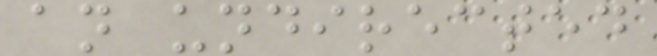an undirected
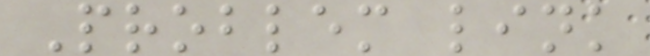Problem link
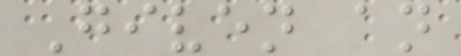Given an
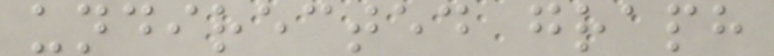undirected graph
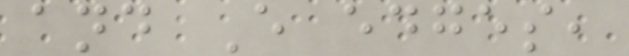and E edges,
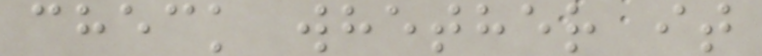check whether it
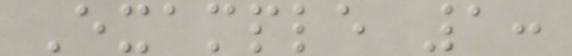Example 1:
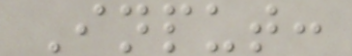Input:
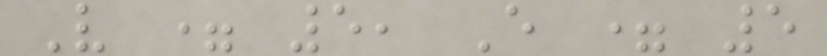V = 5, E = 5
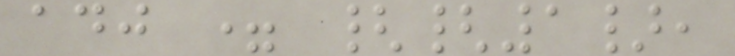adj = {{1},
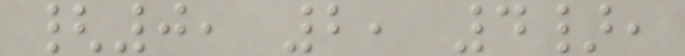{0, 2, 4},
